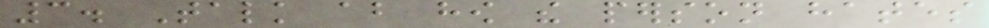3. Talk about how the person hates
